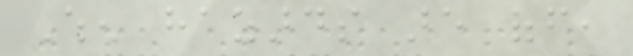When hazards are off,
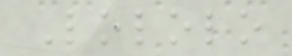Lololo
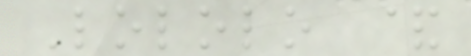Lololo &
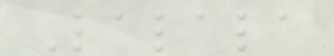Lalala
